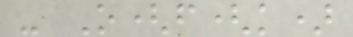- O(f(k)
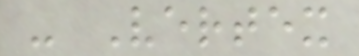- Vertex
